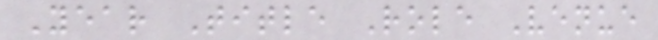Year Title Role Venue
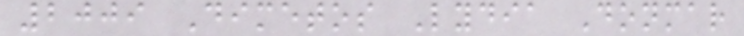2009 Dimetos Lydia Donmar
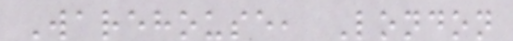Warehouse, London
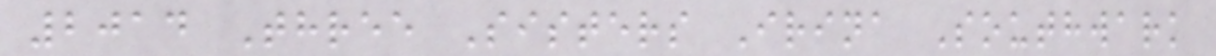2014 Three Sisters Irina Southwark
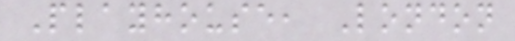Playhouse, London
